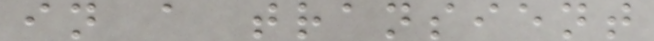in a transient
